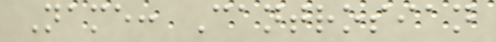Name: Cantrosian
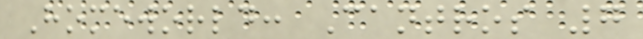Homeworld: Cantros 7
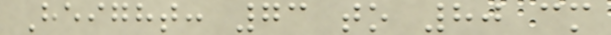Height: 73 to 80 cm
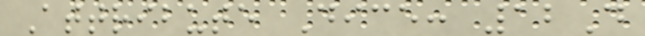Attribute Dice: 12D
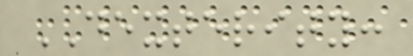DEXTERITY:
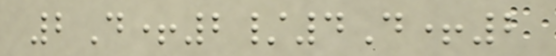2D+2/4D+2
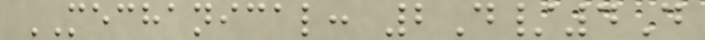MECHANICAL: 2D/4D
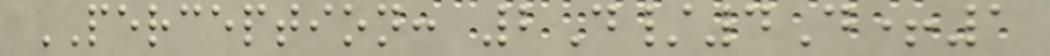PERCEPTION: 2D/4D+1
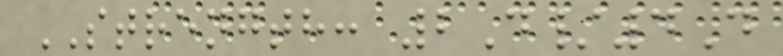STRENGTH: 2D/4D
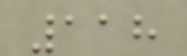118
